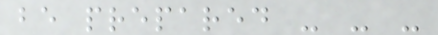be prepared - - -
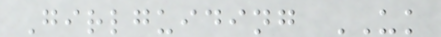Girlguiding UK
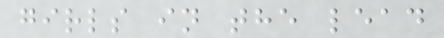girls in the lead
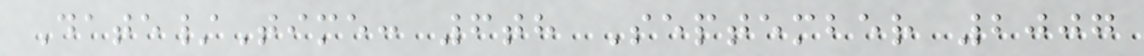Date/Time: 6th September 2007
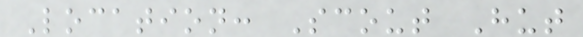Location: Scout Hut
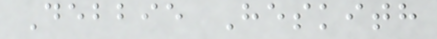Debbie Heskith
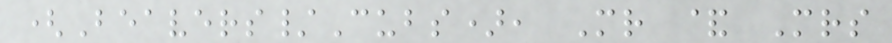(Beavers/Cubs), Mr & Mrs
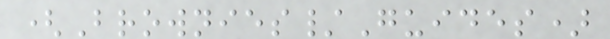(Brownies/Guides)
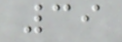39
